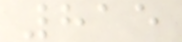815
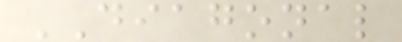DIAGONAL
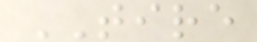TIRE
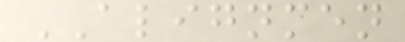ALIGNMEN
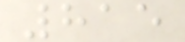815
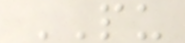PU
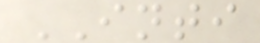INTI
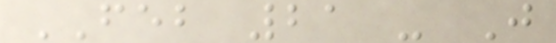FEB 21 - J
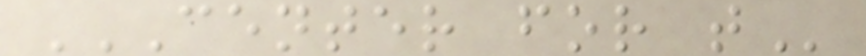CENTER FOR T
